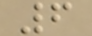6
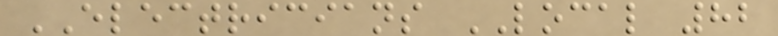ELECTRICIANS LOCAL 82
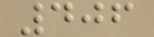406
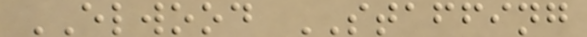ELWOOD STAFFING
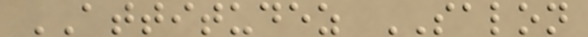ATTITUDEZ SALON
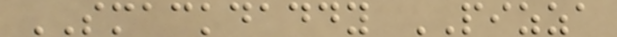SMACKDADDY PIZZA
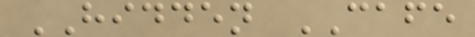HIDDEN CAFE
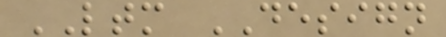LTM DESIGN
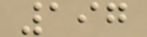197
